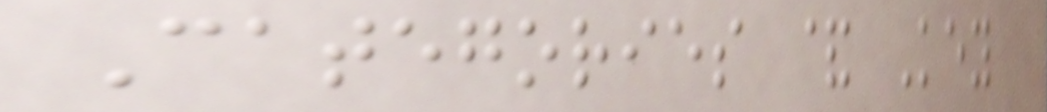Categories & Key
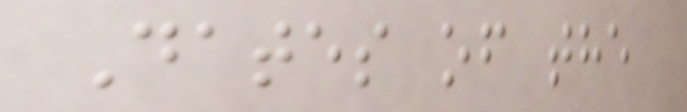Dates of the
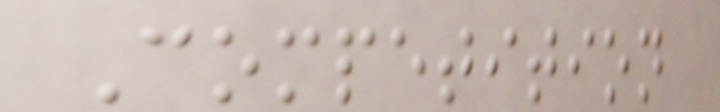Competition
